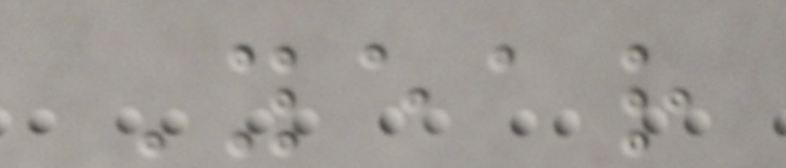Year
